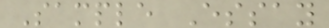Sample Essay
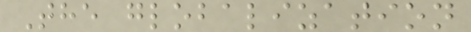The globalization
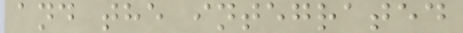and the integrated
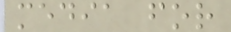media for
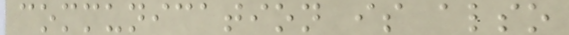communication is also
